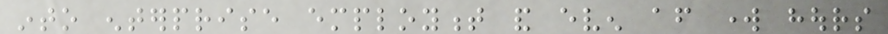into enterprise employment and even after work hours
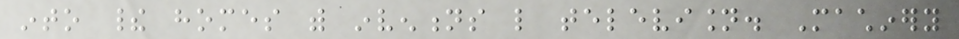into their homes with inventions like television. Machinery
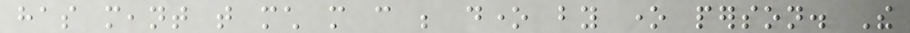has meant that much more can be done by one person. The
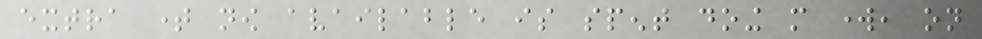extra time now available is spent doing more work, on
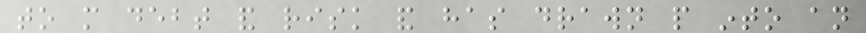to more debt and risk and has drawn people into an
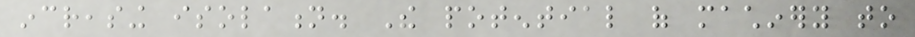increasing isolation. The potential of machinery to
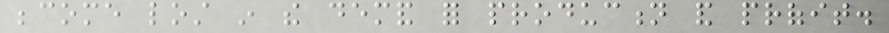become lost in the demand for production and profit.
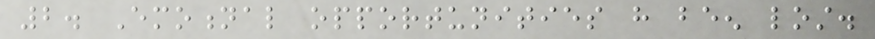2. Emotional opportunities have been lost.
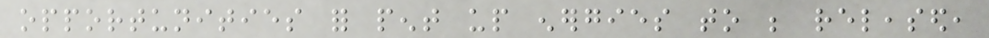opportunities for pent up energies to be released,
